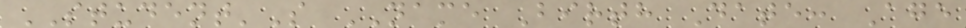STUDENT'S NAME Birth Date: Age
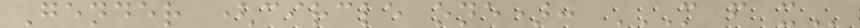Gender (circle one): M F X
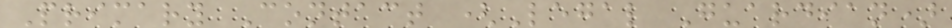Primary Contact (Legal Guardian)
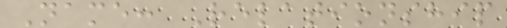Name: Relationship
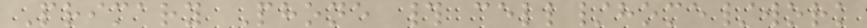Primary Phone # cell/home/work
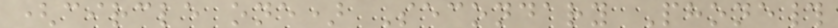(circle one) Secondary Phone#
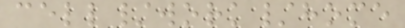cell/work/home
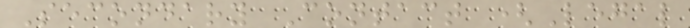Secondary Contact (Legal
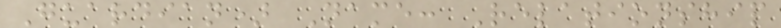Guardian) Name: Relationship
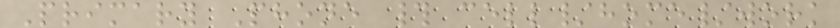Primary Phone # cell/home/work
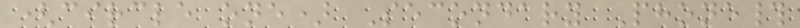(circle one) Secondary Phone#
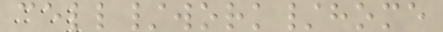cell/work/home
